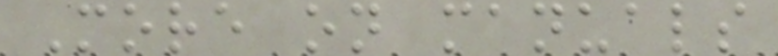More on manuals
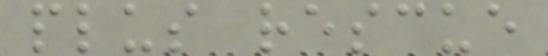plus rescue
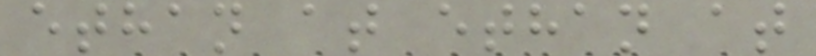ethan at ethan at
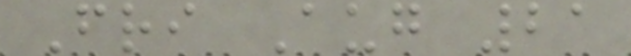Fri Aug 21
